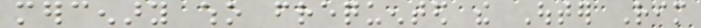mercenary who frequented the Outer Rim
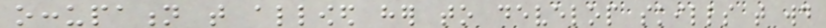occupation that allowed her to develop skills that would
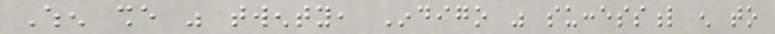When she was twenty, Indigo was successful enough to
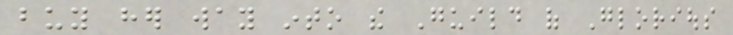buy her way into the Guild of Glorious
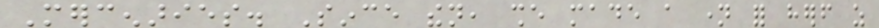Mercenaries. Since then, she made a name for herself as
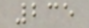235
